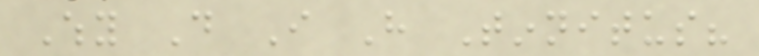Why Do I Have Tinnitus?
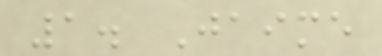1. Jaime
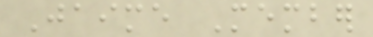Jaime Member
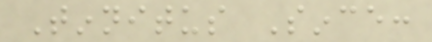Tinnitus Since:
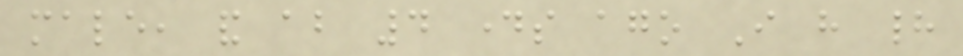male, and about 4 days ago I have had
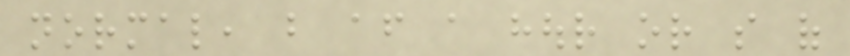normal, but after a hour or so of
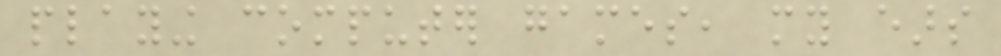playing computer games, my ears
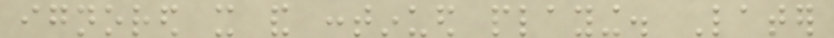ignored it and continued playing. Later
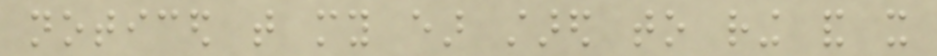noticed that my ear stared to ring and it
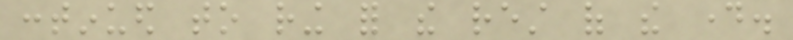continued to ring for the rest of the day.
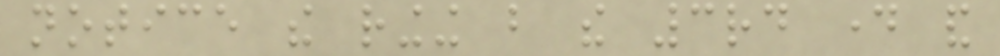notice the ringing but the 3rd day and
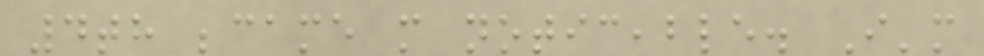4th became more noticeable. I'm
